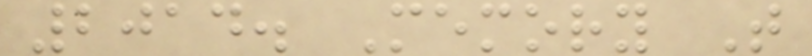2014. Memory T
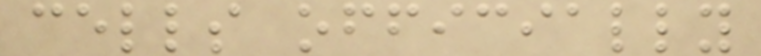cells officially
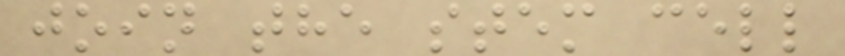join the stem cell
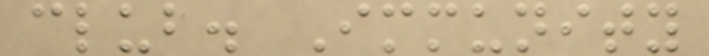club. Immunity
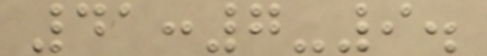41:7-9.
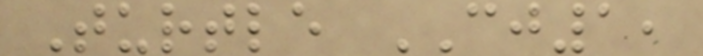Turtle CJ1,
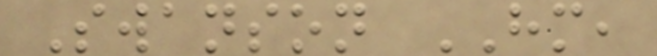Swanson HM,
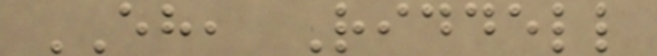EH, Riddell
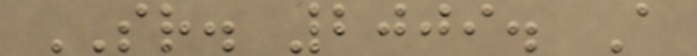SR. 2009. A
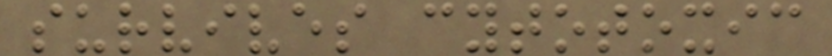survives cytotoxic
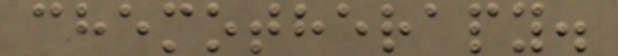chemotherapy.
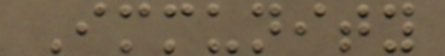Immunity
